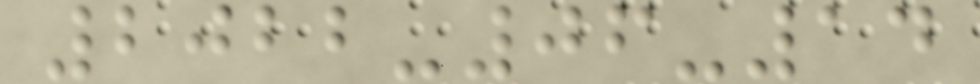2022-06-14
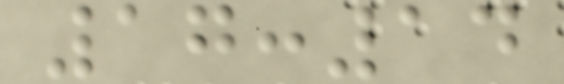17:14
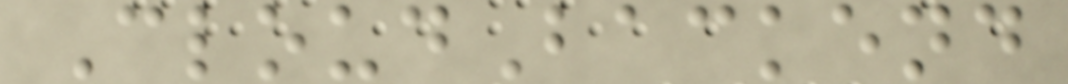CloudBackend
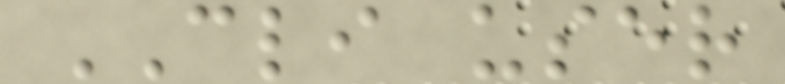CLI user
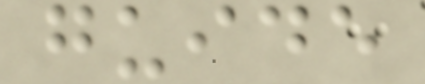guide
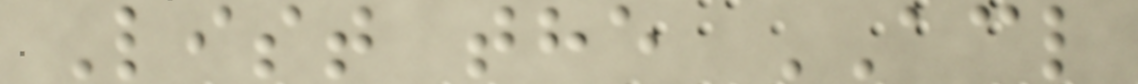List the ACL
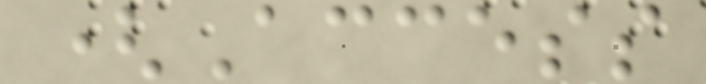(Access
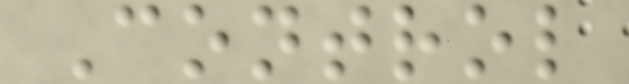Control
